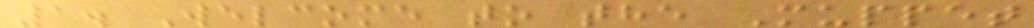1. Welcome to the Muppet
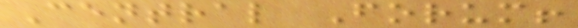Central Forum!
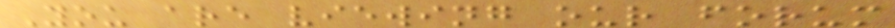You are viewing our forum
